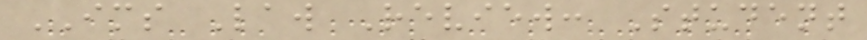IMS Law Review: Student
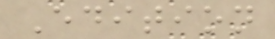Edition
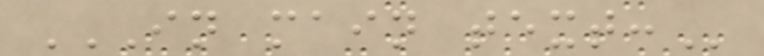IN MAIN TEXT:
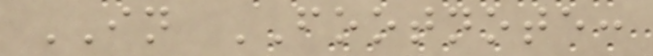IN FOOTNOTE:
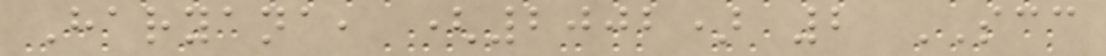Haryana, (2002) 2 SCC
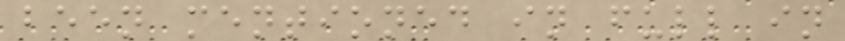been mentioned in full in
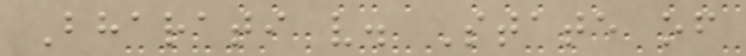Bharati v. State of
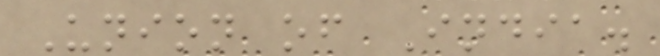Union of India.
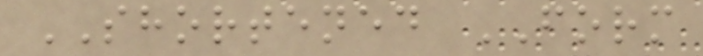SHORTENED FORM
